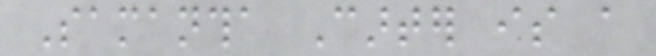Samantha Carter is a
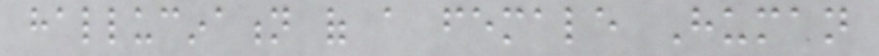hallucination of a female Human
